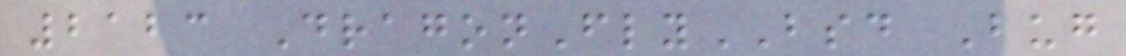2123 DragonFlyBSD Bug
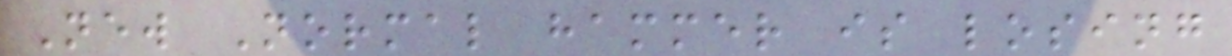New Normal hammer is losing
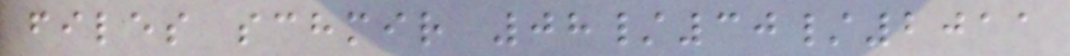files schmir 08/30/2011
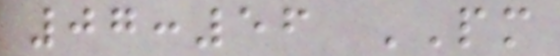07:56 PM
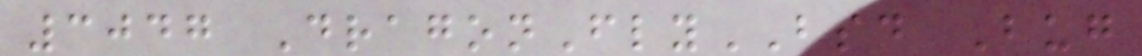3047 DragonFlyBSD Bug
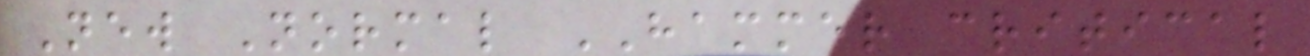New Normal HAMMER critical
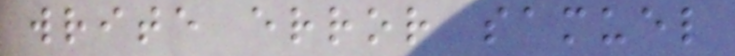write error samuel
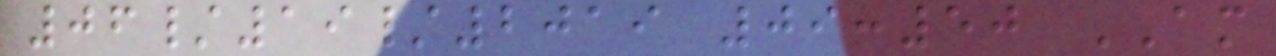06/19/2019 09:50 AM
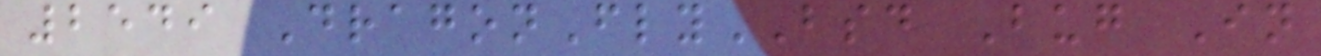2549 DragonFlyBSD Bug In
